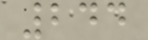244
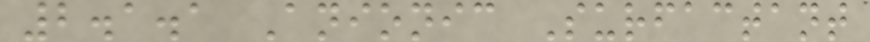2.1.1 Anionic Surfactant
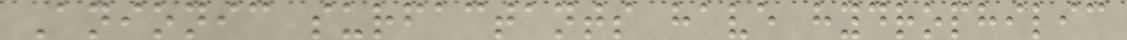Anionic surfactants have hydrophilic
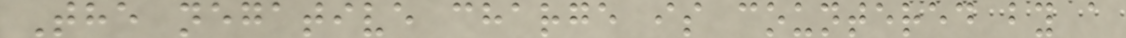The negative charge is countered by a
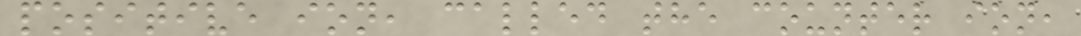positive ion, called the counter ion,
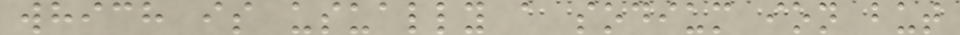which is usually a sodium ion but
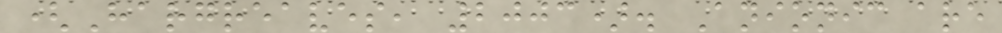(Hargreaves, 2003). Anionic are
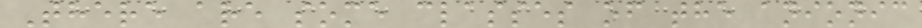There are some classes of the anionic
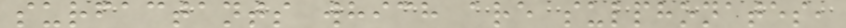surfactants which are sulphonates,
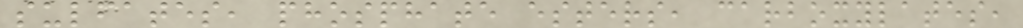sulfates, phosphate esters, carboxylates,
